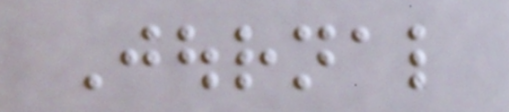Journal
